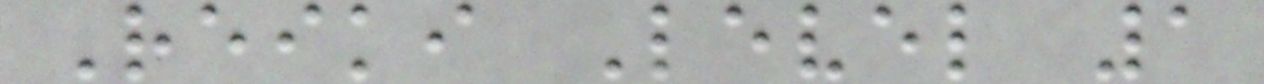Reiki Level 1
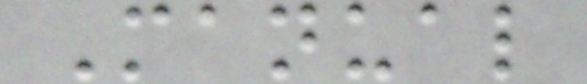Manual
